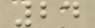24
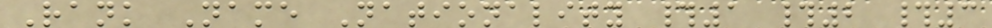Rank Name Nationality #1 #2 #3
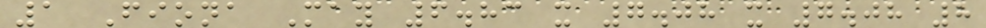1 Fiona May 6.83 x 7.08 x 7.08 8
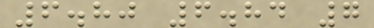6.80 6.84 7
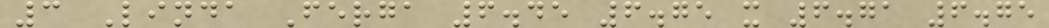3 Linda Ferga 6.45 6.75 x 6.71 6.75
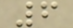6
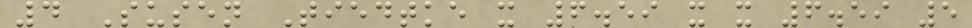4 Susen Tiedtke x 6.59 x x 6.59 5
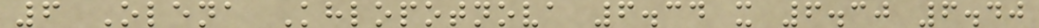6 Olena Khlopotnova 6.34 x 6.30 6.40
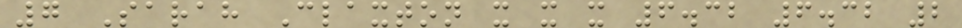7 Sarah Claxton x x x 6.32 6.32 2
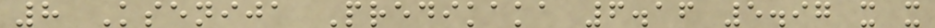8 Ksenija Predikaka 6.16 5.97 x x
